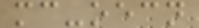mc-oecn
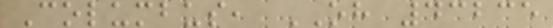Columbus, OH 43235
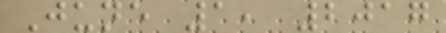June 1, 2017
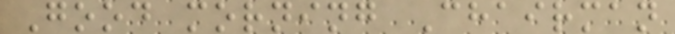Good morning Chairman
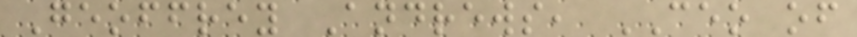Geoffrey Andrews, CEO of
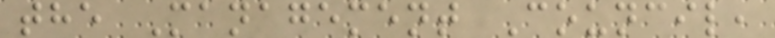the Management Council,
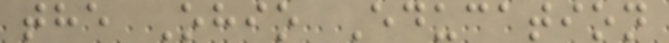the Ohio Education
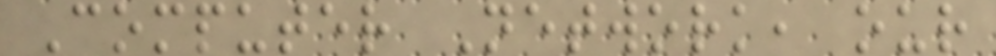Computer Network, our
